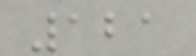121
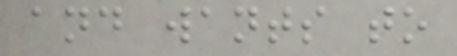and wants to
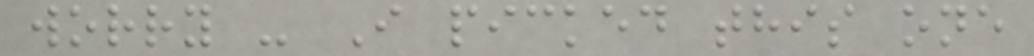worry - I picked this one
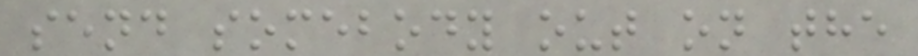send somebody out on the
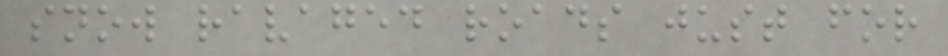snow ravaged roads just for
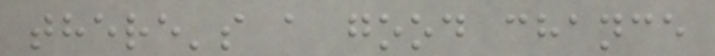there's a good chance
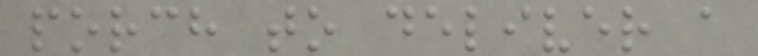porch to deliver a
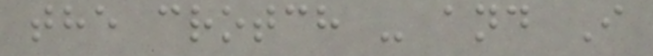the crotch - and I
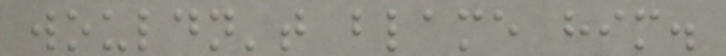wouldn't blame him.
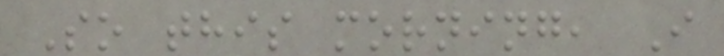So this morning, I
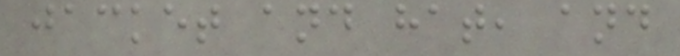jacket and hat, and
